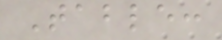Table:
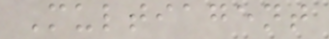Multiagent
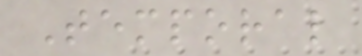Temporal
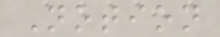Notion
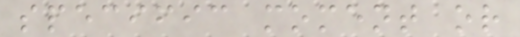specific moment or
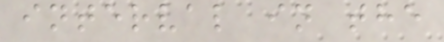interval in the
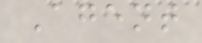Agent
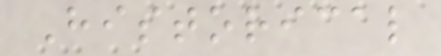Historical
